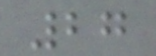27
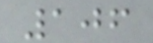106
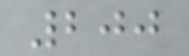200
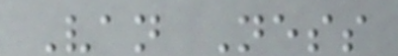Van Ness
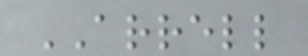ARRELL
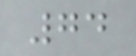74
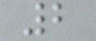2
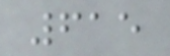615
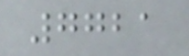7721
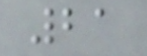21
